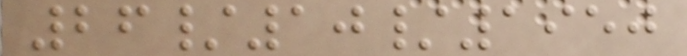26/10/1950
